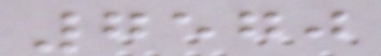7570
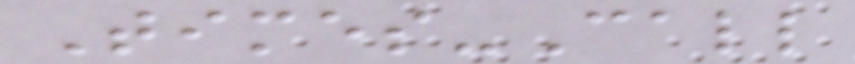Times-Call
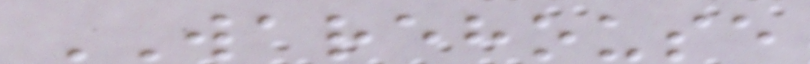WAREHOUSE
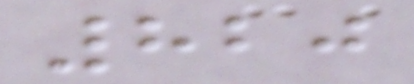820
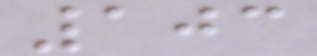103
